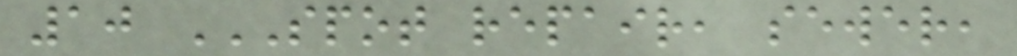10 SPOT REPAIR, SEWER,
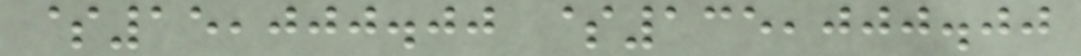$15,000.00 $135,000.00
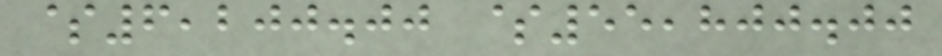$6,200.00 $55,800.00
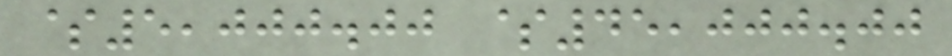$5,000.00 $45,000.00
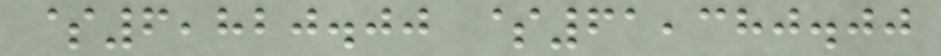$6,820.00 $61,380.00
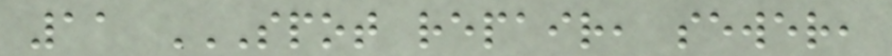11 SPOT REPAIR, SEWER,
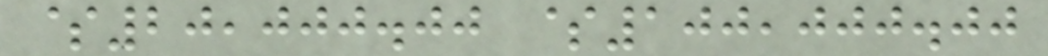$20,000.00 $100,000.00
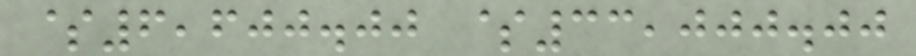$6,600.00 $33,000.00
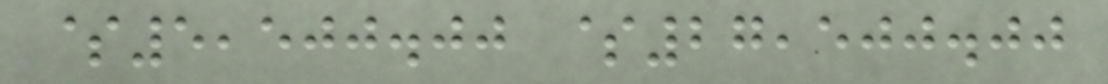$5,500.00 $27,500.00
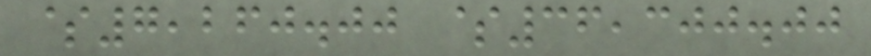$7,260.00 $36,300.00
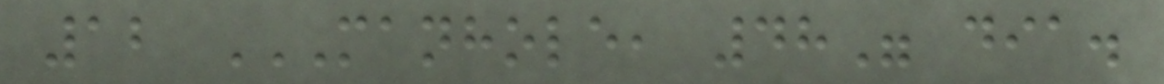12 MANHOLE, 48" DIA.
